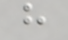h
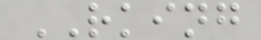RKING
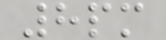8pm
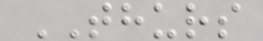THURS
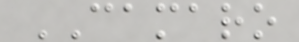CAMARO
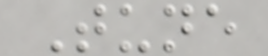Tune
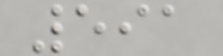591
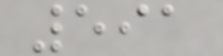591
